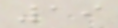19
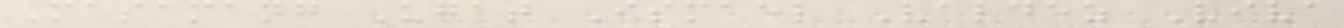Masamang Ugat Ismael Valdez Viva
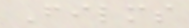Films
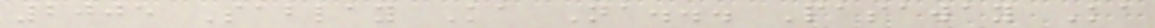2005 Sablay Ka Na... Pasaway Ka
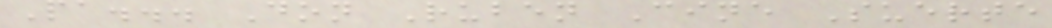Pa... Don Ruben Cine Suerte
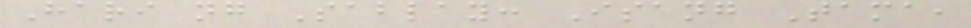Hari ng Sablay: Isang Tama,
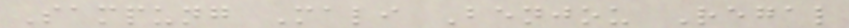Sampung Mali Benjou Regal
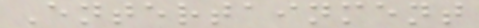Entertainment
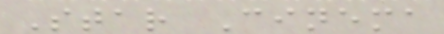Star Cinema
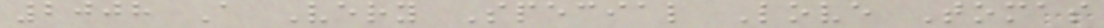2008 A Very Special Love Tomas
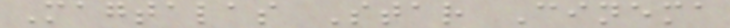Magtalas Star Cinema
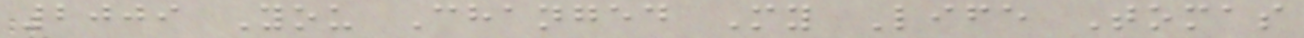2009 You Changed My Life Tomas
